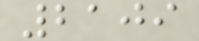2109
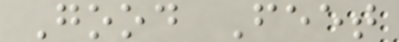Good Feet
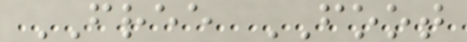FREE FOOT
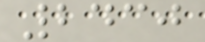2430
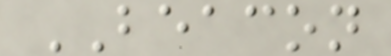BEACON
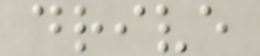drive
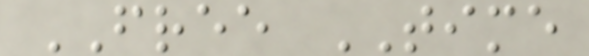FREE TIME
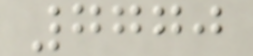7770
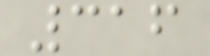316
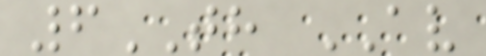6TH AV
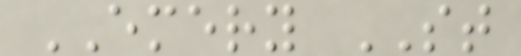EMERY ST
